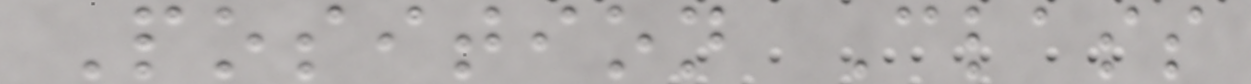Position Class
